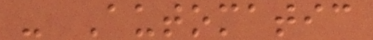- Automatic
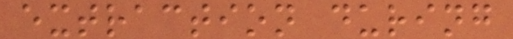extraction during
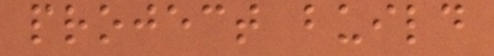project build
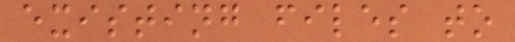existing files to
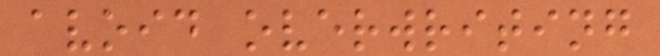avoid overwriting
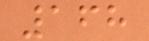168
